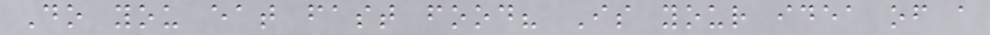Do you eat fast food? Is your idea of a
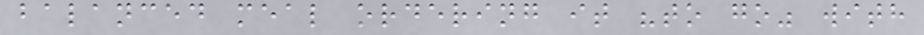balanced meal ordering it "to go" with
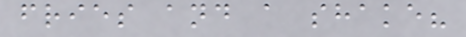fries and a shake?
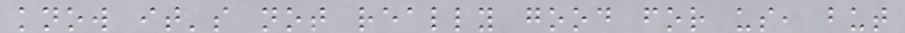know it's not really good for us, but
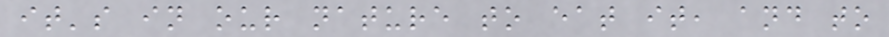it's in our nature to eat it, and to
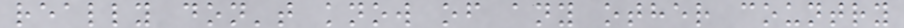really don't know of any other country
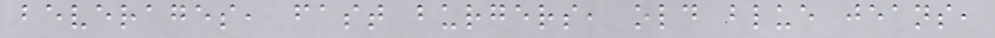beverages, fast burgers, old blue jeans,
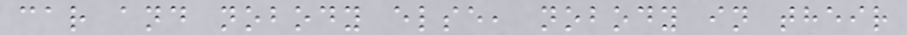car and nobody else, nobody in their
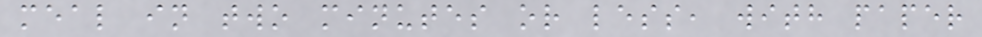meal in two minutes or less, with paper
